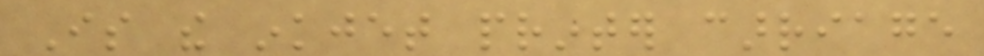Is the inkjet printer carriage
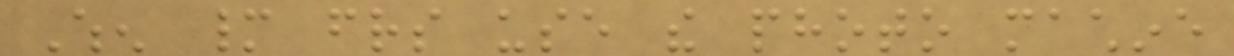When many friends use the photo machine
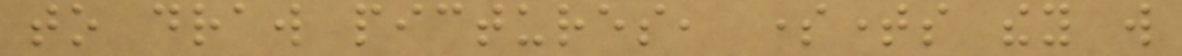to draw pictures, sometimes they will
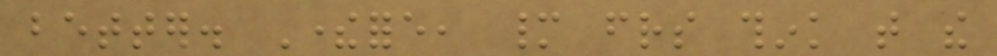better. Therefore, many friends think that the
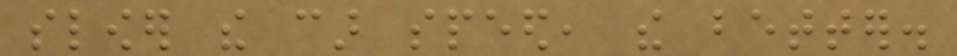slower the car speed, the better.
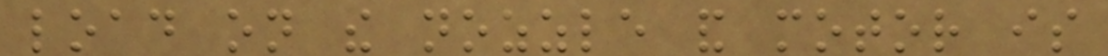load on the nozzle and motor is
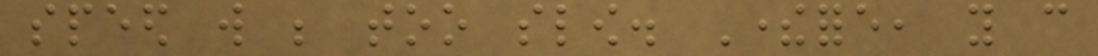speed will be too slow. Therefore, you can
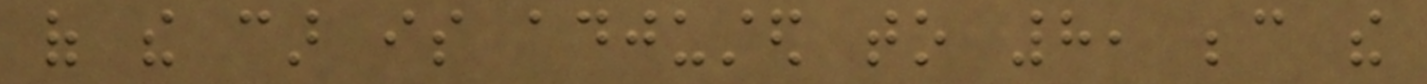of the car is adjusted to 8, because the
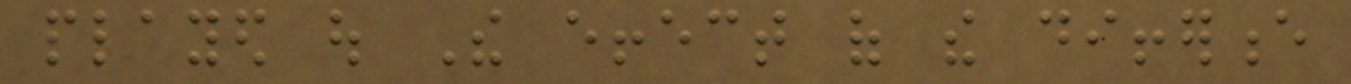played out The effect of the difference
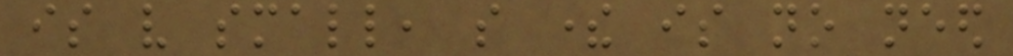is very small, so there is no need
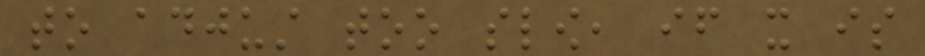to adjust too slow, if it is
